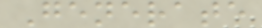Generate
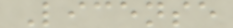License
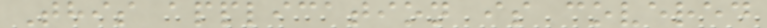This application is covered
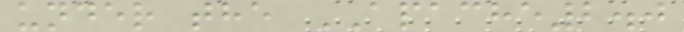under the APACHE2.0
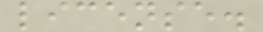license.
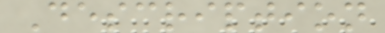Description
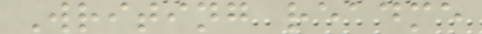Writing readme
